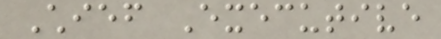Chief Executive
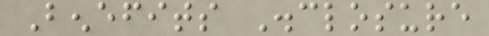Benefits Disclosure
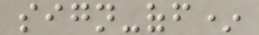sign-off*
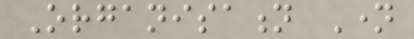Organisation Name
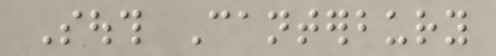South Canterbury
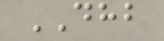DHB
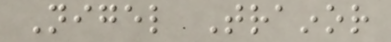Nigel Trainor
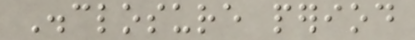Disclosure period
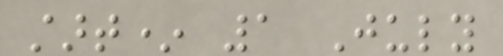start* 1 July
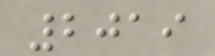2019
